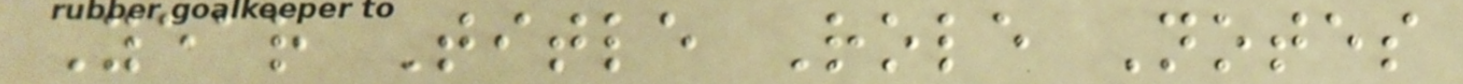Year Title Role Notes
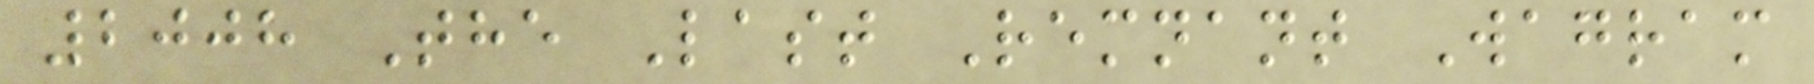2008 The Last Remnant Wagram
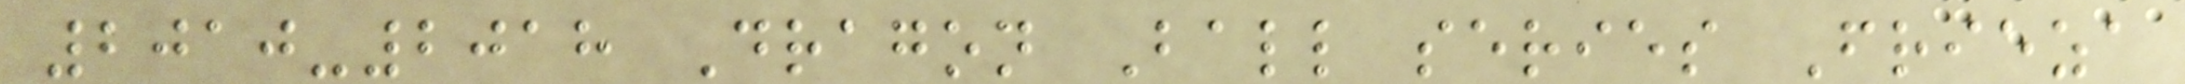2010-2018 Dragon Ball series Frieza
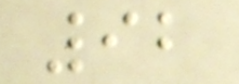92
